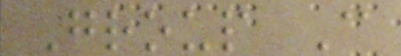Group C
